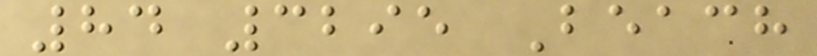84 3295 Beach
